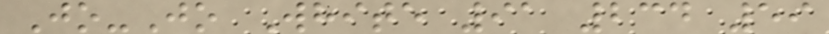Jo-Jo White 91 234 59
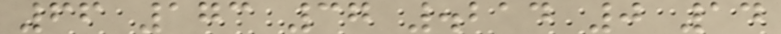66 173 37 .214 0 14
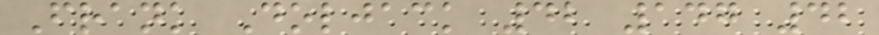Frank Doljack 42 147 42
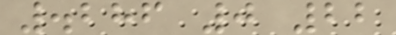.286 0 22
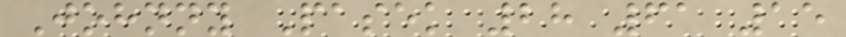Johnny Pasek 28 61 15
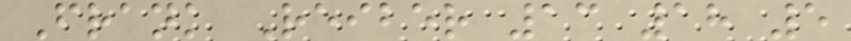Frank Reiber 13 18 5
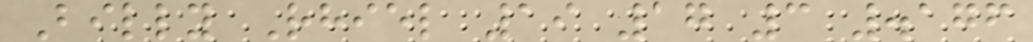Billy Rhiel 19 17 3 .176
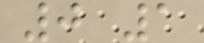0 1
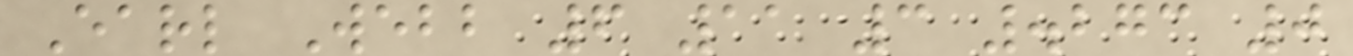Earl Webb 6 11 3 .273 0
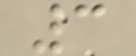3
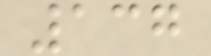137
